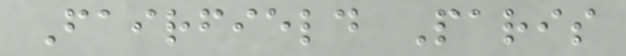Fairfield Paris
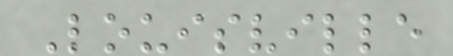Louisville
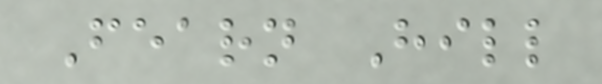Fearn Hill
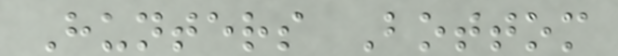Hunters Bottom
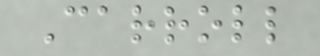Carroll
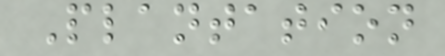Plantation
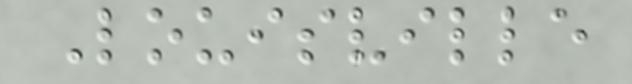Louisville
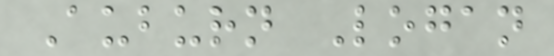Auburn Logan
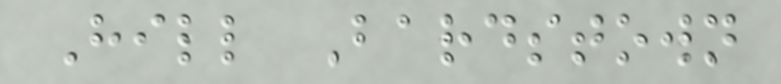Hill Bardstown
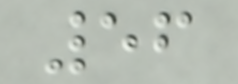56
